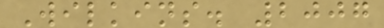Wilkins. 2007
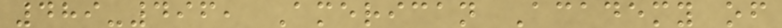489-496, American Academy of
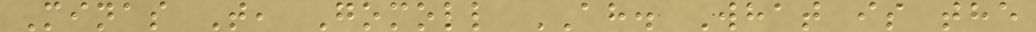Minas T, Gomoll AH. What is the
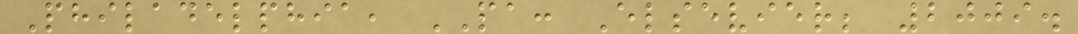Philadelphia, PA: Elsevier; 2009.
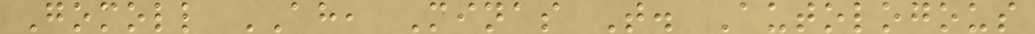Gomoll AH, Minas T. Autologous
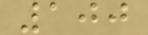100
